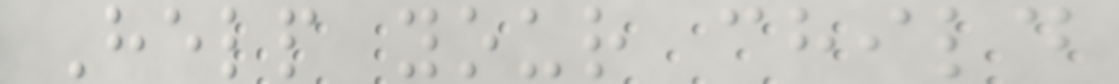Help your child
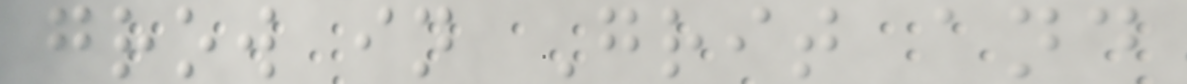grow in Grit and
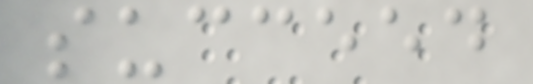succeed
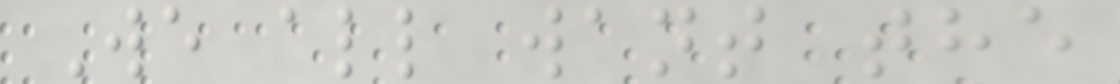We all want the
